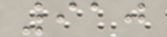910
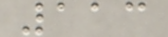113
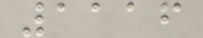1116
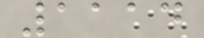1114
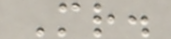Mr.
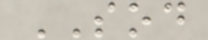SOD
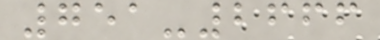751-2666
